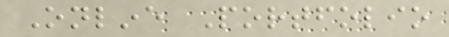Online Portfolio
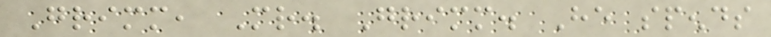Grimm, Mr. Grimm. He spends
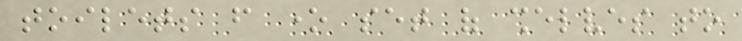toilets from one set of shelves to
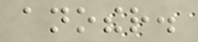another.
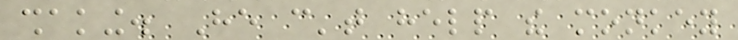shaking. He can't help the monkey
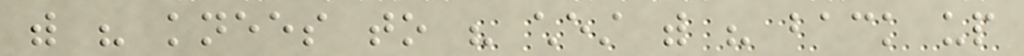with his knees to his chest with his back up
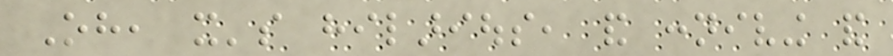Oh, it's hilarious, and conniving and
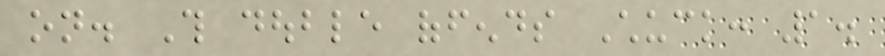on. This double offends Chuck: 1.
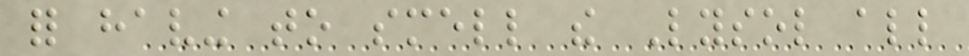for having to smell the Lysol all
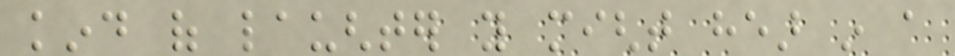kind of laughter you might hear in a
